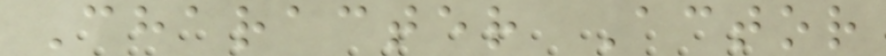Character Actor
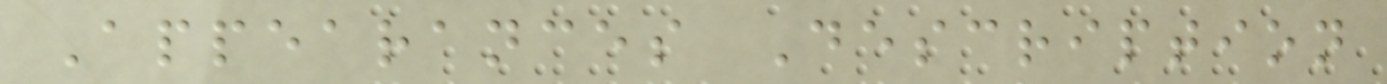Appearances Description
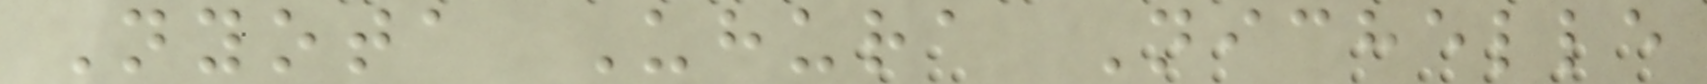Nyota Uhura Nichelle
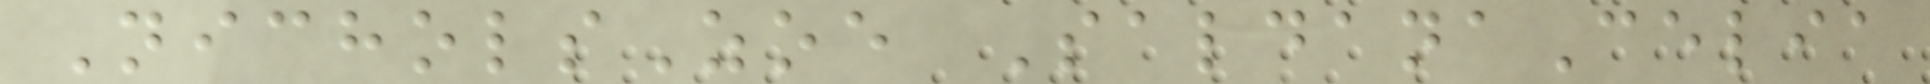NicholsZoe SaldanaCelia
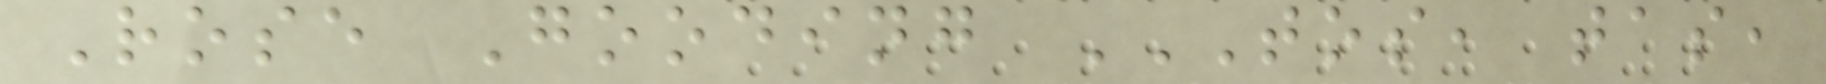Rose Gooding TOS, TAS,
